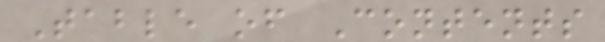Table of Contents
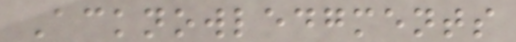Acknowledgments
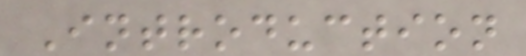Introduction
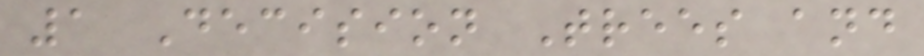1 Decision Trees and
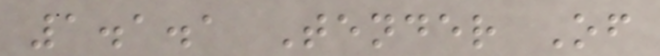1.1.1 Tender Of
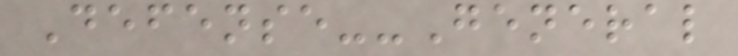Defense--General
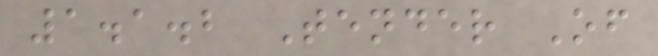1.1.2 Tender Of
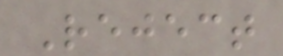Reject
